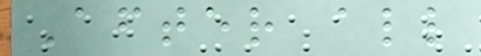After all
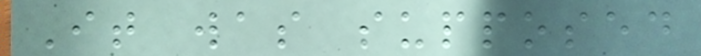It was supposed
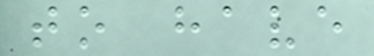to have
